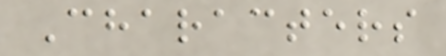Characters
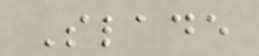Slade
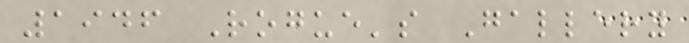1946 Rogue's Gallery
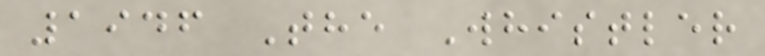1946 The Whistler
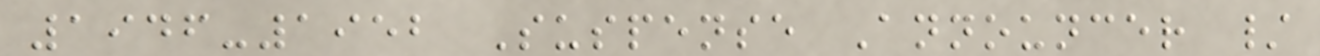1946-1952 Suspense Announcer /
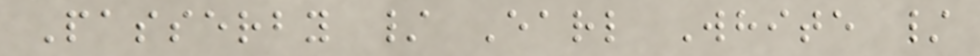Passerby / Earl White /
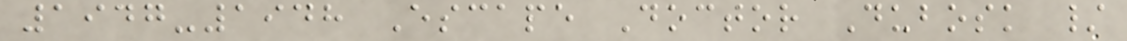1947-1948 Escape Doctor Dubosk /
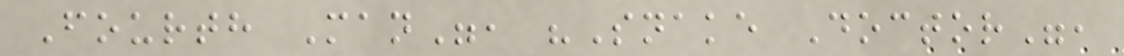Fourth Man", "Snake Doctor",
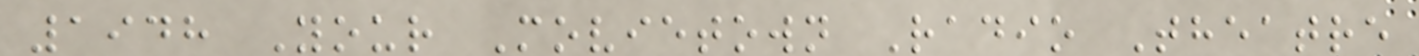1948 Your Movietown Radio Theatre
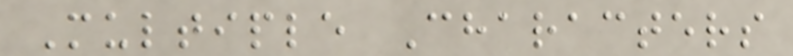Multiple Characters
